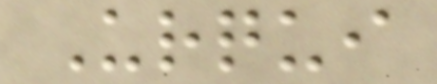Urqui
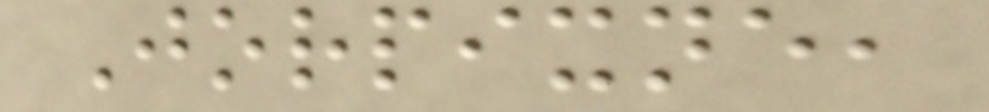Jorpixne,
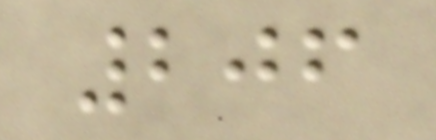206
